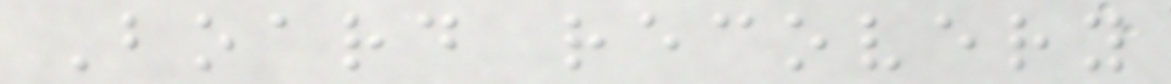Board recovery
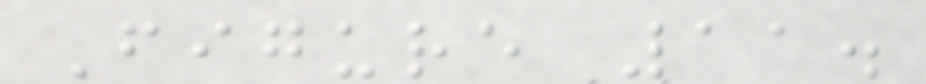Figure 11.
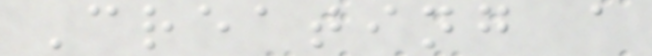Creating a
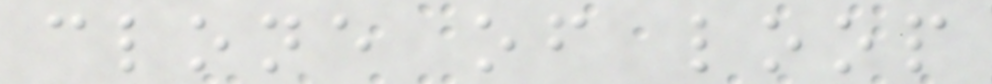clone of loop
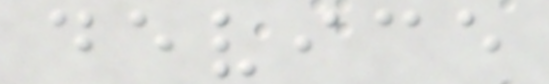device
